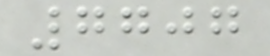7707
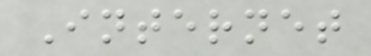Internet
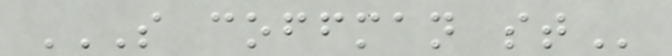S COFFMAN ST
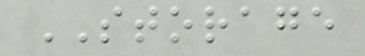STORAGE
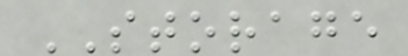STORAGE
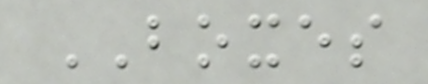BOXES
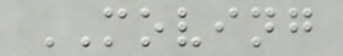MOVING
